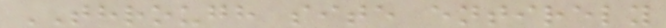THROUGH site entirely
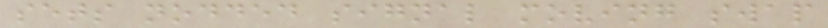sets nodded signal moving swap
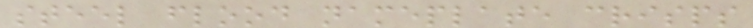steel flood nameplate crisps
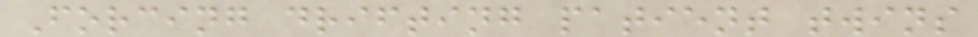Forcing drifting patient twins
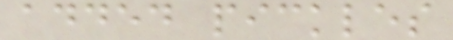added pickles
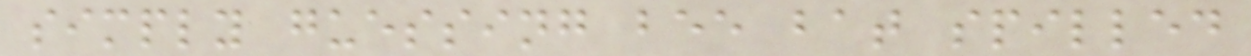simply guessing bee bat spilled
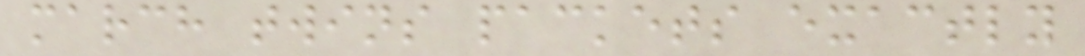march twins packets exactly
